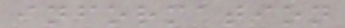information
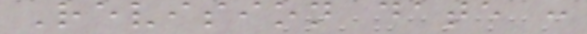Revision date :
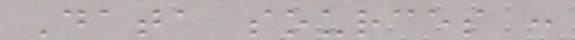Data sources :
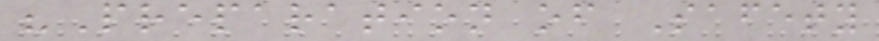"Preparation of Safety
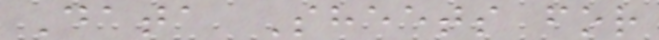Data Sheets for
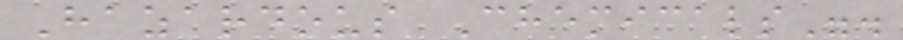Hazardous Chemicals".
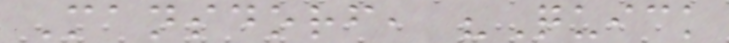Mansdorf, "Quick
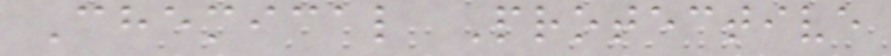Chemical Protective
